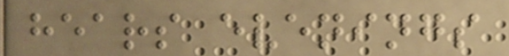hears evenings
